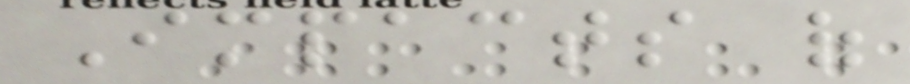Impacts of
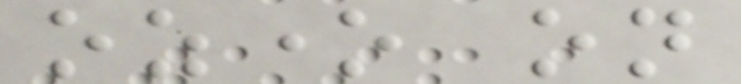ozone on
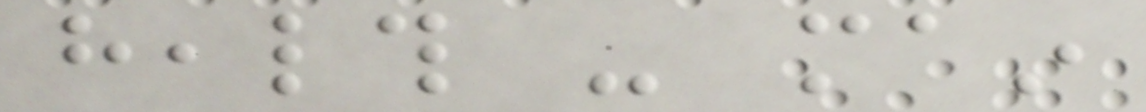health - main
